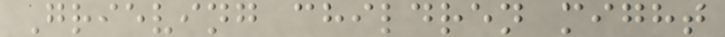Grieving children might
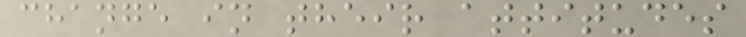change in their attitudes
